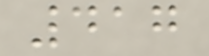417
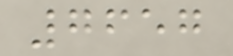7657
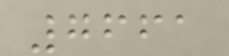7661
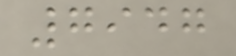7947
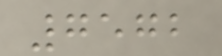7572
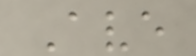Ave
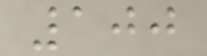100
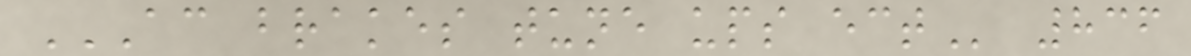AC BRAKES TUNE UPS ECT 836
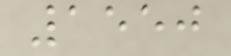1550
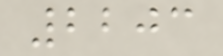2203
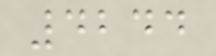4244
